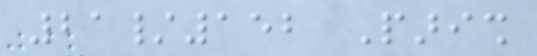21/152 Parish
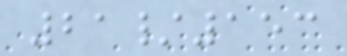21/153
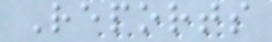Reports
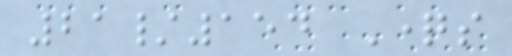21/154 Questions
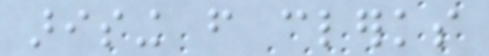arising from clerks
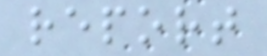report
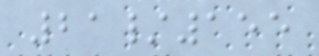21/155
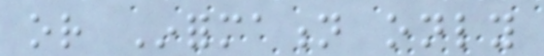or Information only
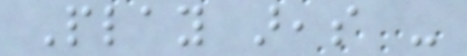Play areas -
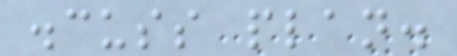discuss plan.
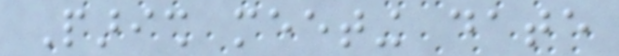Parish meeting date
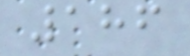186
